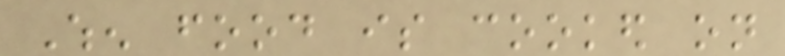When food is cooked on
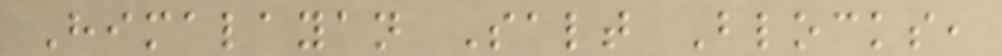Himalayan Salt Blocks,
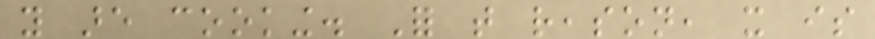you are cooking. For that reason, it is
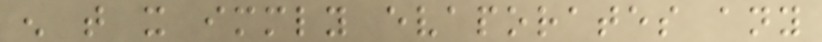enough that it immediately evaporates any
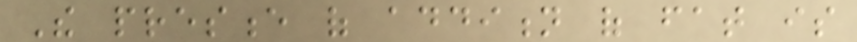The presence of addition of fat is
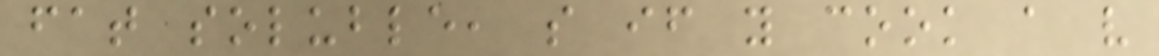fat soluble, so if you cook a very
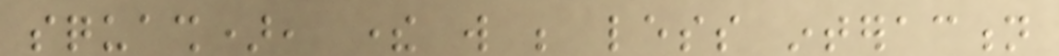squash), there will be less interaction
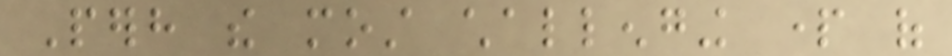Perhaps the most challenging part of
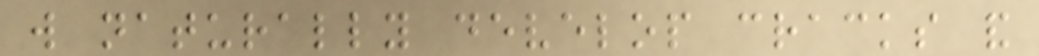will naturally develop cracks and
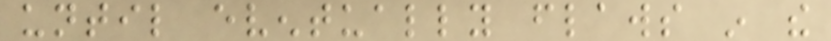until eventually flaws in the
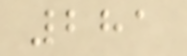281
